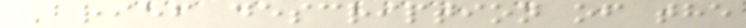Brief description of the
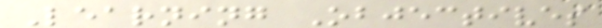Learning Objectives
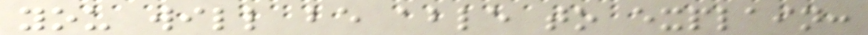you will be able to explain:
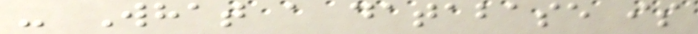- What a database is
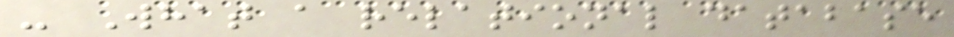- What a relational database
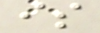is
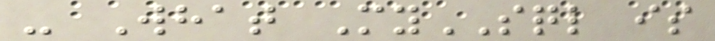- What MySQL is
